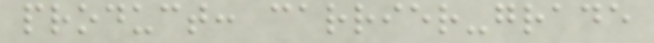product: carrier-grade
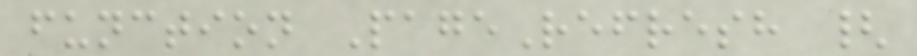function PageRefresh {
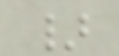}
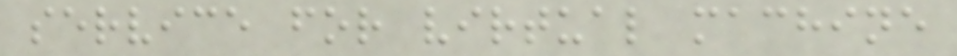service for virtual machine
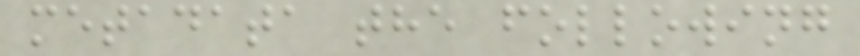metadata the following
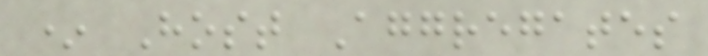* Host Aggregates
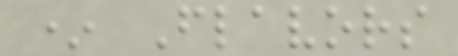* Flavors
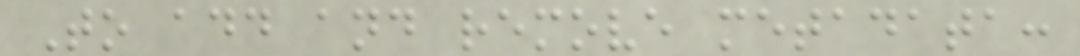To add and remove metadata:
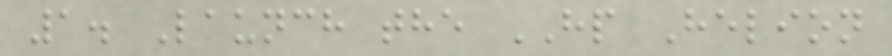1. Launch the HP Helion
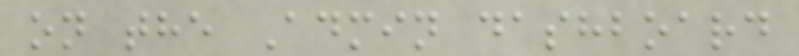on the Admin dashboard
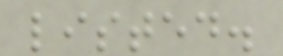listed.
